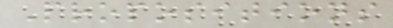Propositions
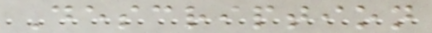Description
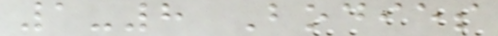1-8 Bodies
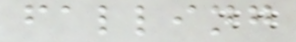falling
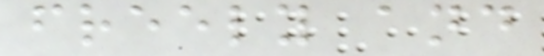freely and
